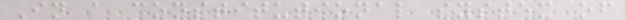In a constitutional system of
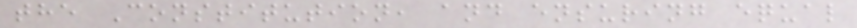the Constitution, and ensuring equal
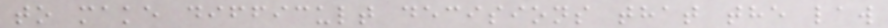to make difficult decisions that the law
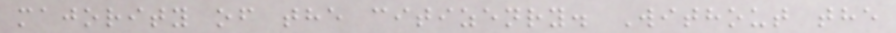majority of the citizenry. Without the
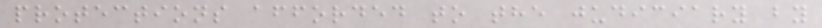protections afforded to the judiciary by
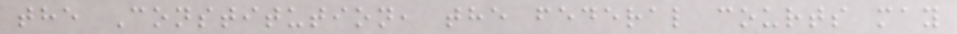the Constitution, the federal courts may
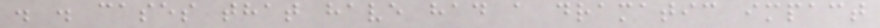. . cases that have had a dramatic impact
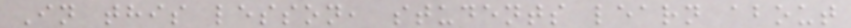In this lesson, students learn about
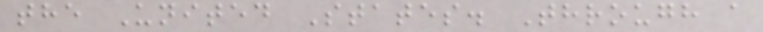the United States. Through a
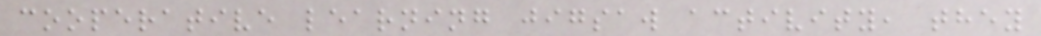cooperative learning jigsaw activity, they
